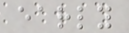early
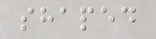shaped
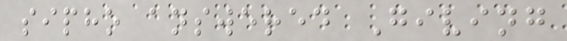sipho answered Giving
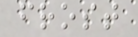frost
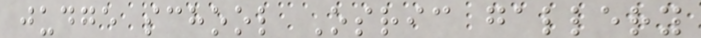judge school Osric gallery
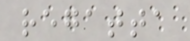regatta
